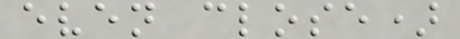even close)
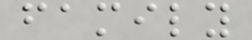family
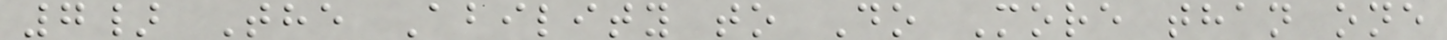7} The Ability to Do More than one
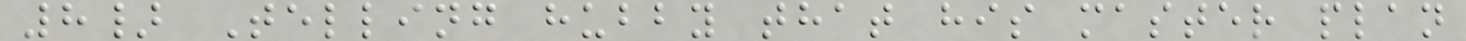8} Telling hubby that his master plan
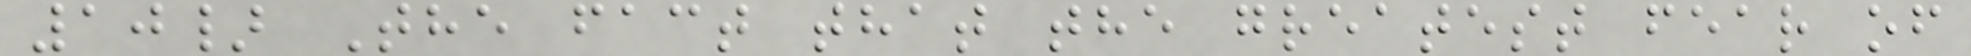10} The fact that the greatest fear of
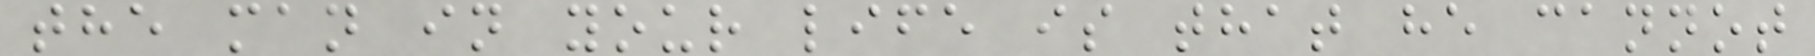the man in your life is that he cannot
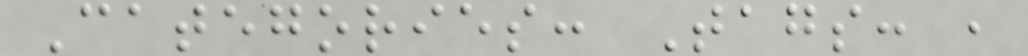Categories: Tags: ,
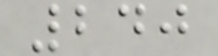240
